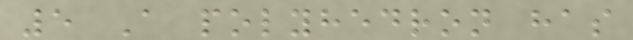5 A polyhedron has
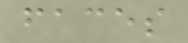faces
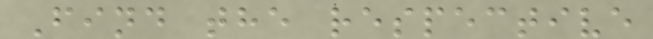Find the respective
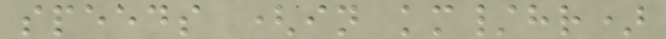speeds (in km/hr)
